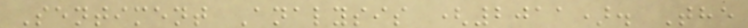Sentiment Analysis (2011). The
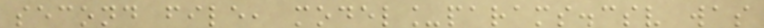second file, model_params.csv was
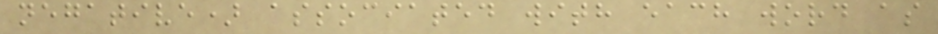negative) associated with each word as
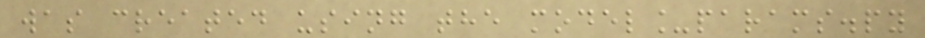was created using the model_params.py
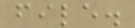file.
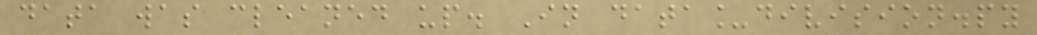data was cleaned up. In data_division.py
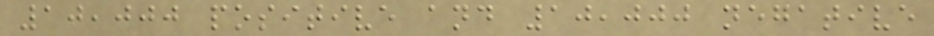10,000 positive and 10,000 negative
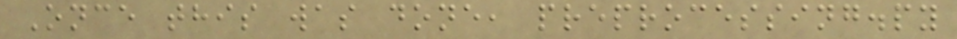Once this was done, preprocessing.py
